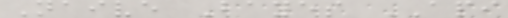Naive Bayes API
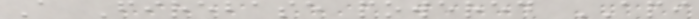A Firebase powered API
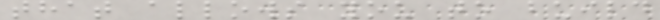that allows you to build
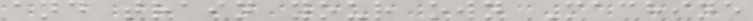and train your own Machine
